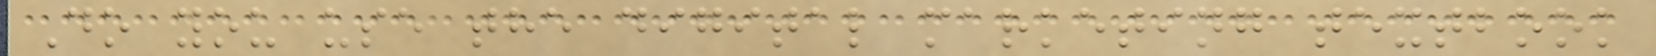Do you use the digital marketing textbook
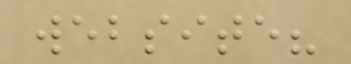website?
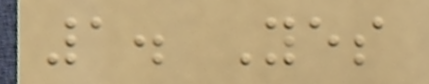1. Yes
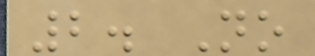2. No
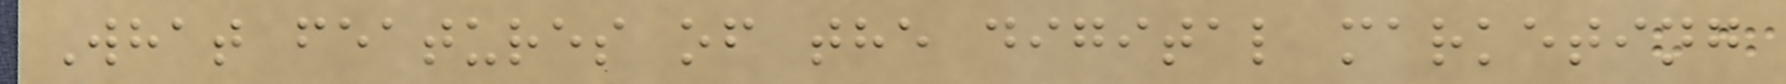What features of the digital marketing
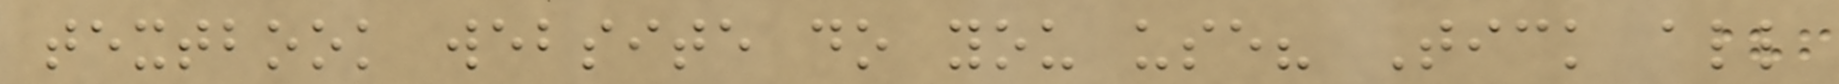textbook website do you use? Tick all
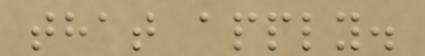that apply.
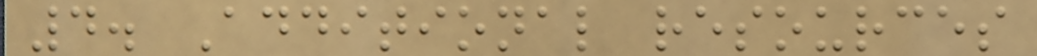4. Additional resources
